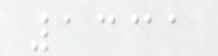1331
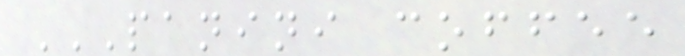PANINI COFFEE
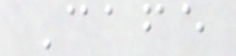Cafe
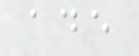ade
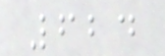624
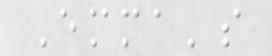Emma's
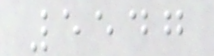5547
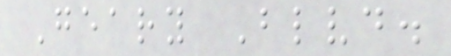Geary Blvd.
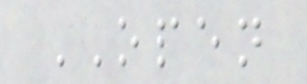OPEN
